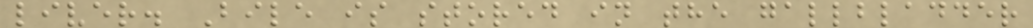liver. Bile is stored in the gallbladder
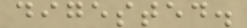digested.
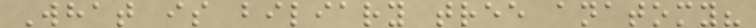What is biliary tree anatomy?
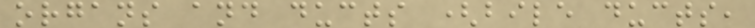organs and ducts (bile ducts,
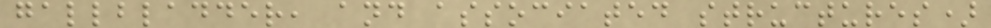gallbladder, and associated structures)
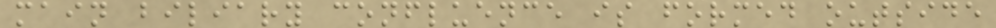main biliary confluence is formed outside
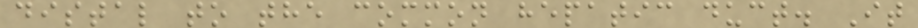distal to the common hepatic duct. It
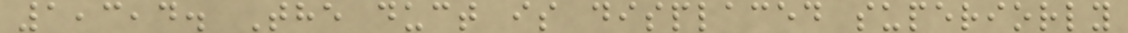1,3,4. The duct is displaced superiorly
